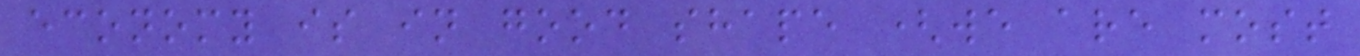economy is in good shape (we are most
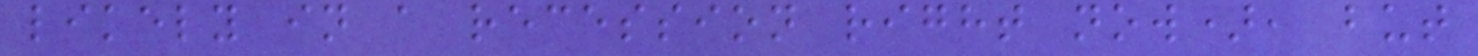likely in a recession right now), but
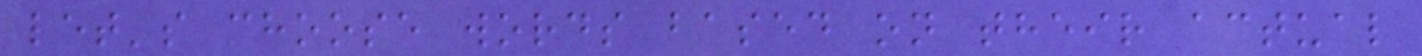let's choose words based on their actual
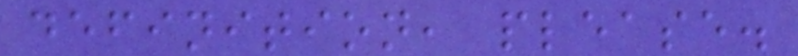definition, please.
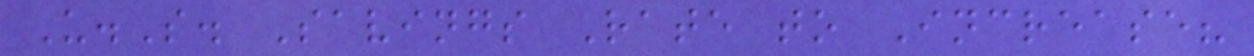U.S. Savings Rate to Increase?
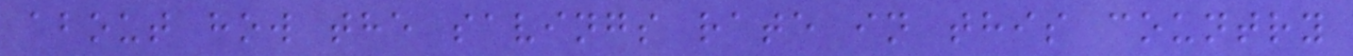about how the savings rate in this country
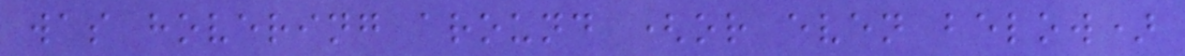was hovering around (or even below)
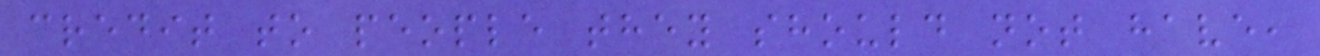credit to people they should not have,
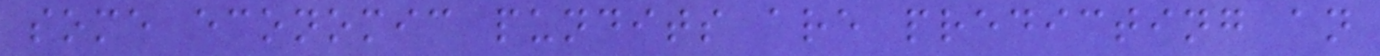some economic pundits are predicting an
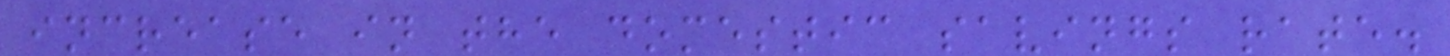increase in the domestic savings rate.
